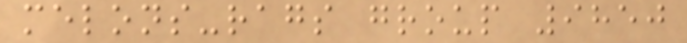melons-rags group 9850
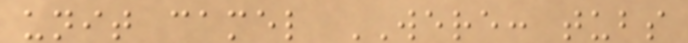unit camel WERE: tubs
